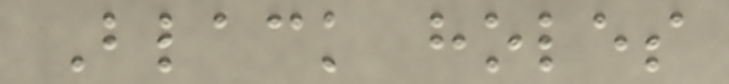Black holes
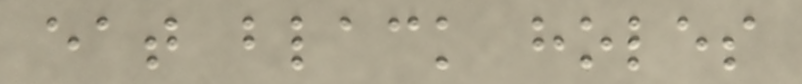eat black holes
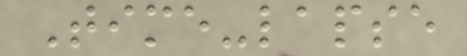Time-lapse
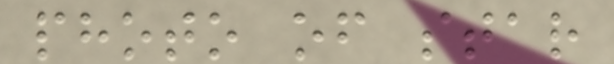photo of star
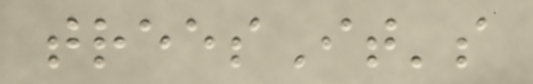treesIt's
